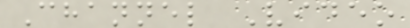Channel Video
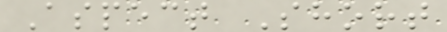Aspect Short
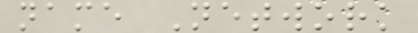name Network
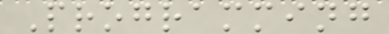Programming
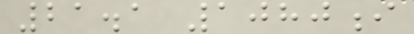21.1 1080i
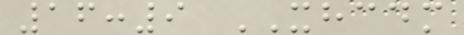16:9 XHCDM
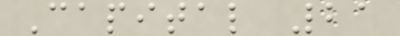Capital 21
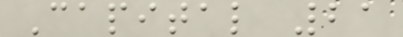Capital 21
